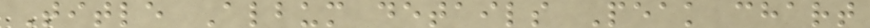Title Album details Peak chart
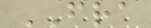FRA
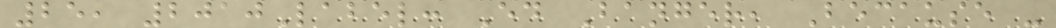25, 2010Label: Ed Banger, Because -
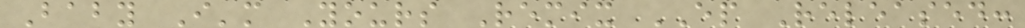Baby I'm Yours Remix EP Released:
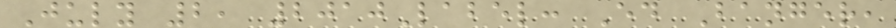July 2, 2010Label: Ed Banger,
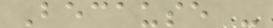Because -
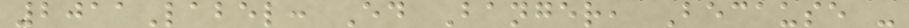2011Label: Ed Banger, Because -
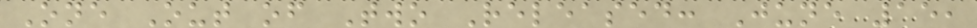One Out of Two Released: June 15,
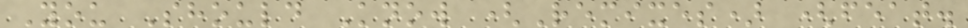You Should Know (Remixes) (feat.
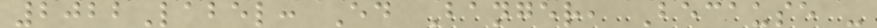2022Label: Ed Banger, Because -
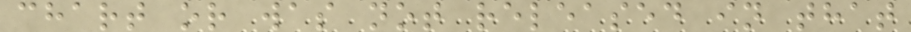chart or was not released in that
